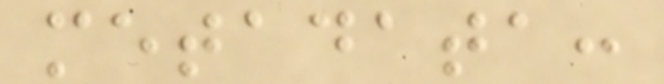metadata:
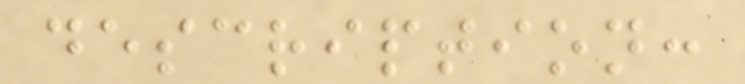description:
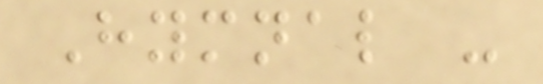Hymnal -
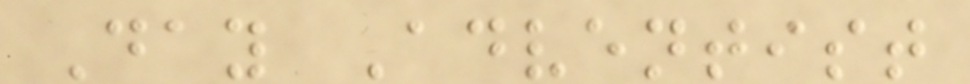Day Adventist
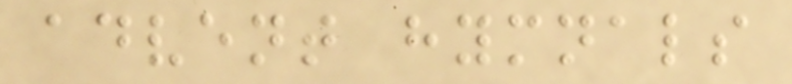advent hymnals
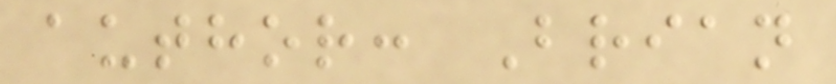author: Brian
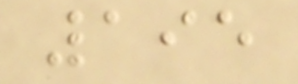195
